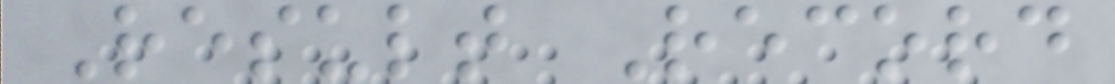Result Record
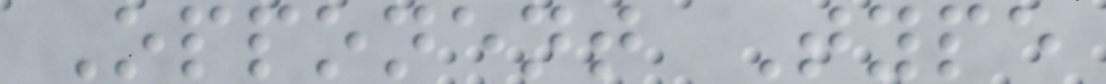Opponent Type
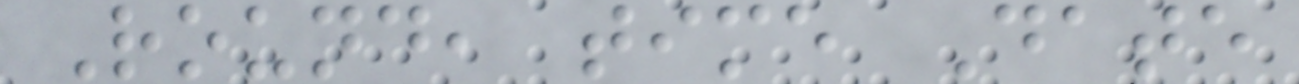Round, time Date
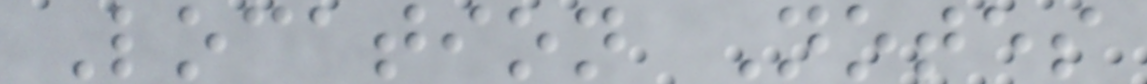Location Notes
